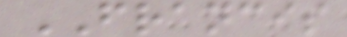FRANCIS
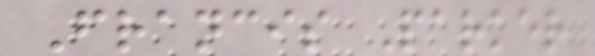Francis Parker
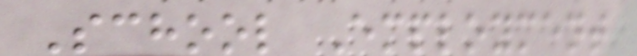School Employment
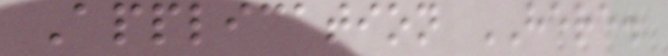Application HERE.
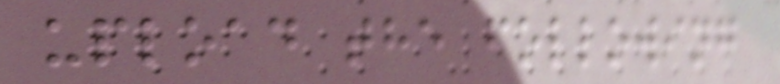upload the following
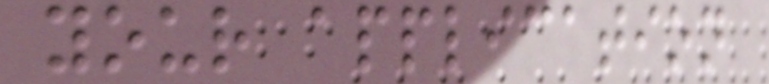your application
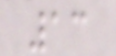13
